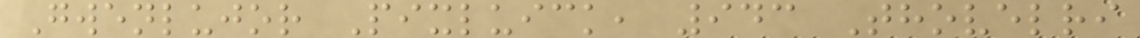Gwenlujor Pixluick, 943 Thovelri
